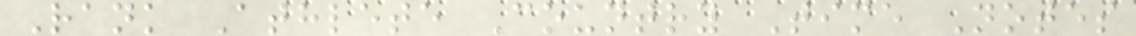Rank Athlete Country Time Notes
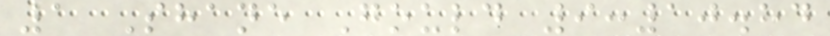1 Shane Gould 9:10.84
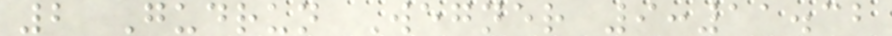2 Gudrun Wegner 9:11.32
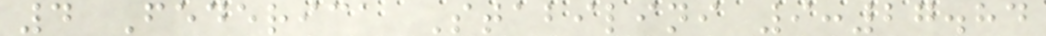4 Federica Stabilini 9:27.84
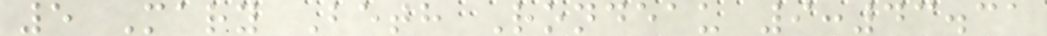5 Mary Beth Rondeau 9:43.31
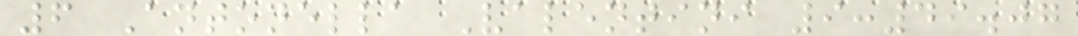6 Antonella Valentini 9:49.07
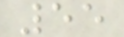55
